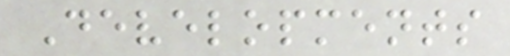Developments
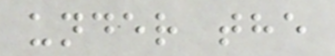under the
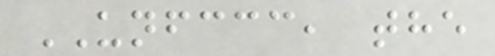UNFCCC, the
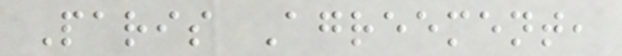Paris Agreement,
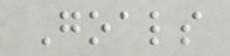Goals
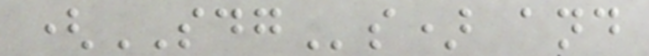(SDGs) and
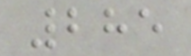285
